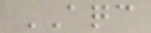AQC
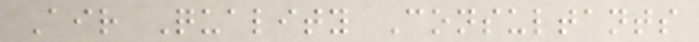Air Quality Consultants
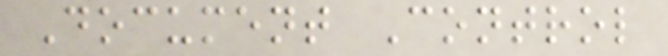Document Control
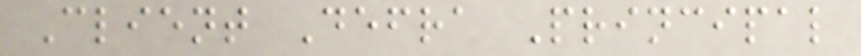Client Defra Principal
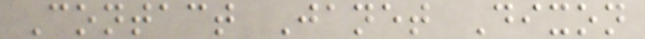Contact Janet Dixon
